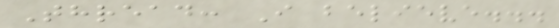Thread: I believe...
